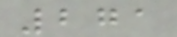271
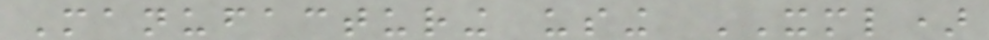Manufacturing using XML)
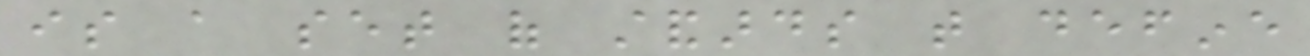is a set of standards that define
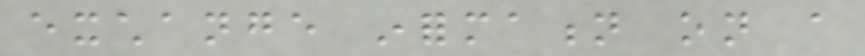exchange information on a
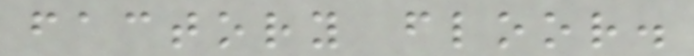factory floor.
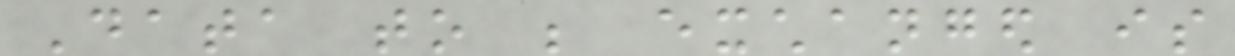Data to be exchanged is
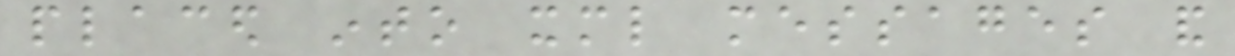placed into xml messages and
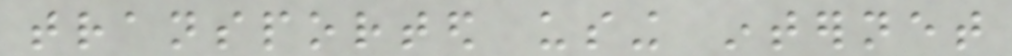transported using internet
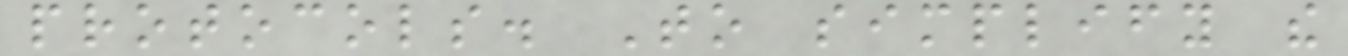protocols. To simplify the
